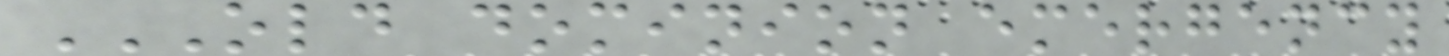OLD DOMINION EMERGENCY
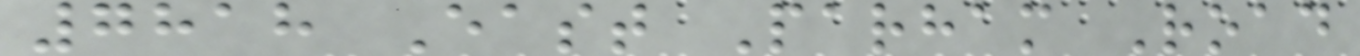7818 East Parham Road
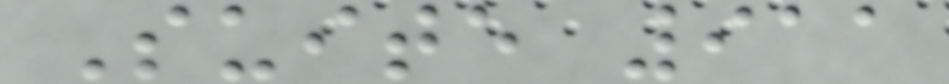Suite 911
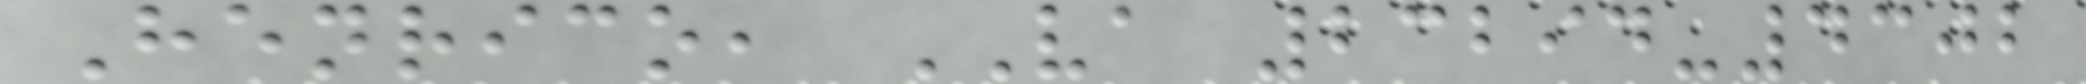Henrico, VA 23294-4302
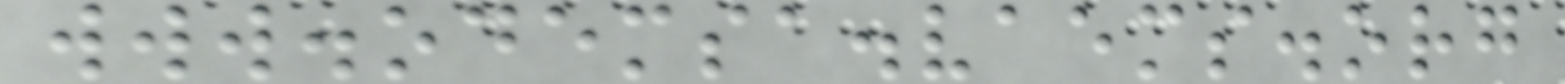www.odemsa.vaems.org
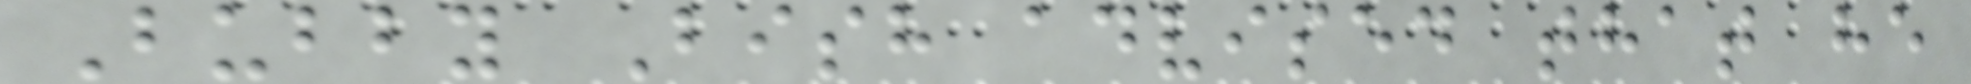Bubby Bish advised that he
